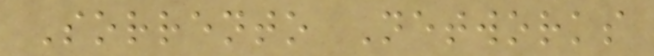Sorrento Networks
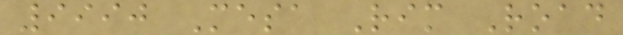9990 Mesa Rim Road
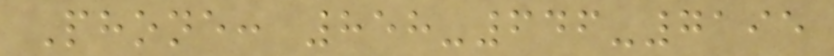Phone: 858-646-7195
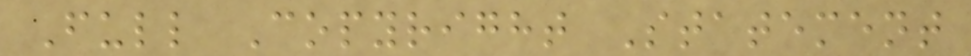Full Copyright Statement
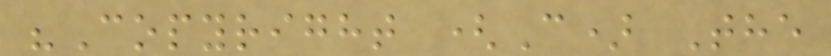"Copyright (C) The
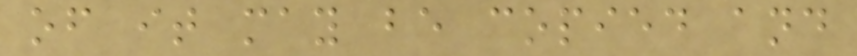of it may be copied and
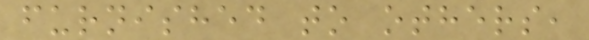furnished to others,
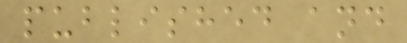published and
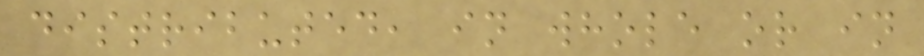distributed, in whole or in
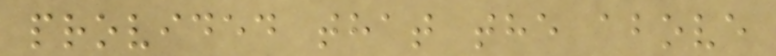provided that the above
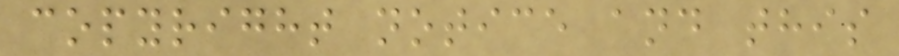copyright notice and this
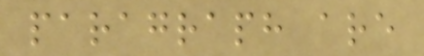paragraph are
